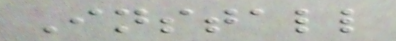Install
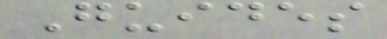Guides
